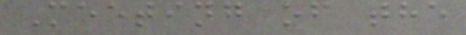Meeting of the
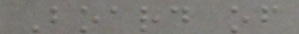Board of
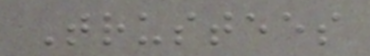Trustees
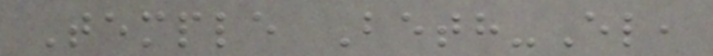Temple Beth-El,
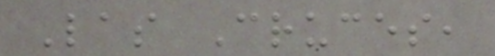Las Cruces,
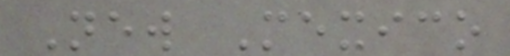New Mexico
